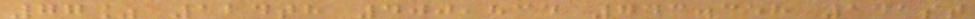77% 124th 400,834 743.358 141st
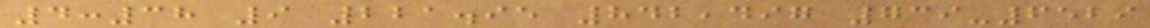4:38 9 221.95 842,497 739-6529
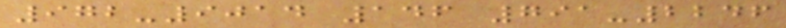972-9014 146 791-2246
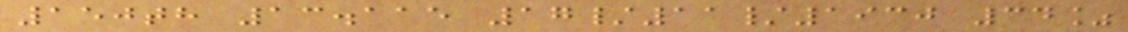150th 13.115 17/11/1930 34%
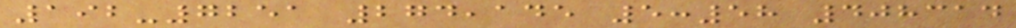192-7251 274,145 5:58 408314
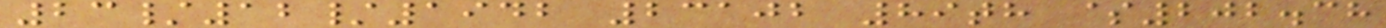23/12/1942 23102 89th $202.38
